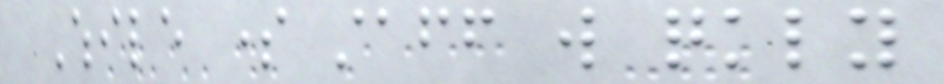While some staff will quickly
